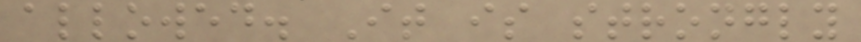allowed. It is strongly
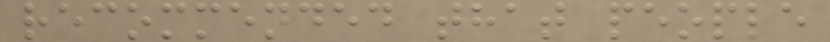recommended that people
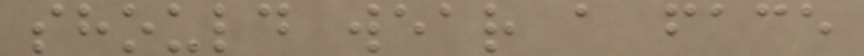should wear a face
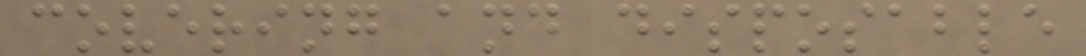covering and disposable
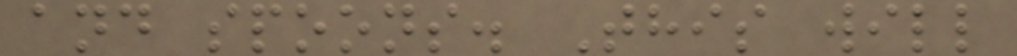and spoons. This will
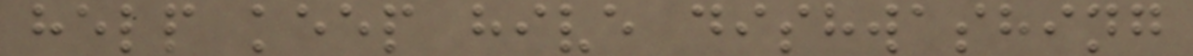help keep hive dishwashing
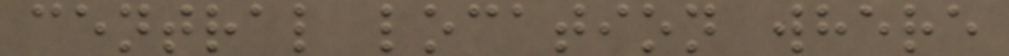central location where
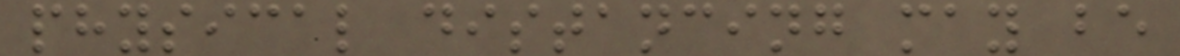physical distancing may be
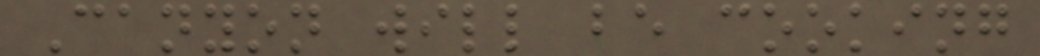Canyon will be cooking
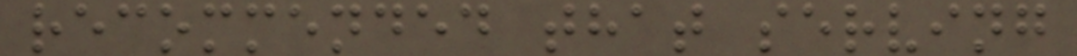recommended that serving
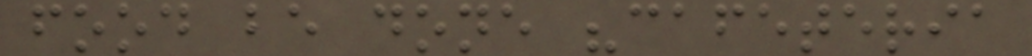food be done "cafeteria
